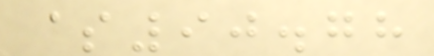$90.78
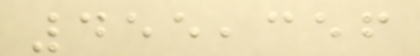455,356
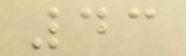43
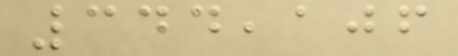344,106
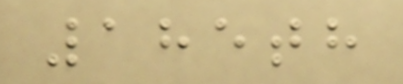185th
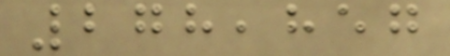278,857
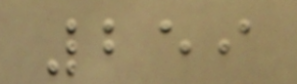259
